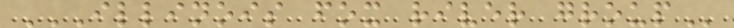ILLINOIS FOX RIVER GROUP
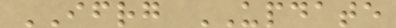IFRG UPDATE
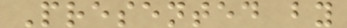Presented by
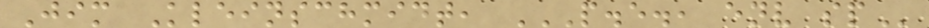Jim Kleinschmidt, P.E., ENV SP
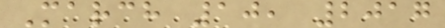March 10, 2017
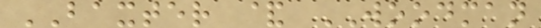BAXTER & WOODMAN
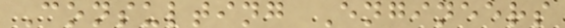Consulting Engineers
